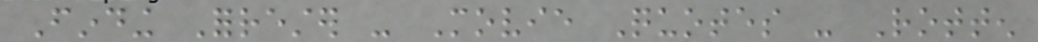Finding Forrester - Movie Quotes - Rotten
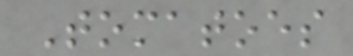Tomatoes
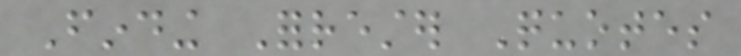Finding Forrester Quotes
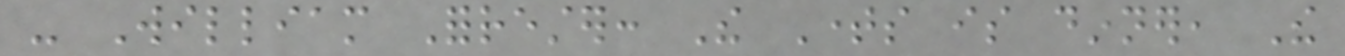- William Forrester: The Times is dinner, The
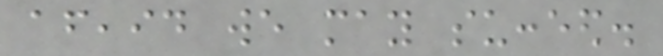afeaid we may succeed.
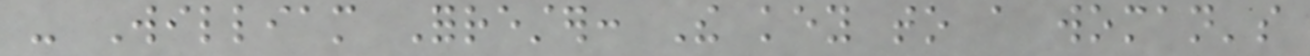- William Forrester: The key to a woman's
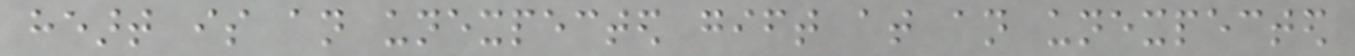heart is an unexpected gift at an unexpected
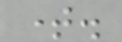time.
